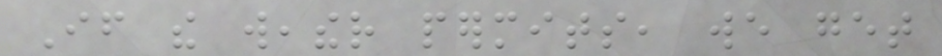If the weather permits, we get
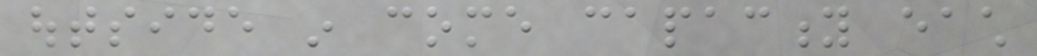outside in come capacity each
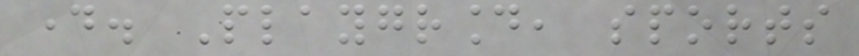day. Playground, sports
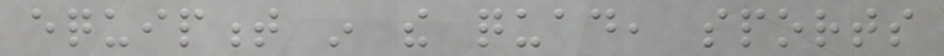equipment in the quad, sports
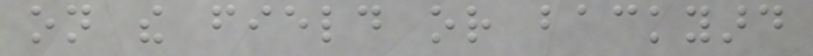on the field or backyard
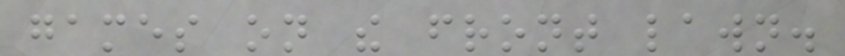games on the front lawn.
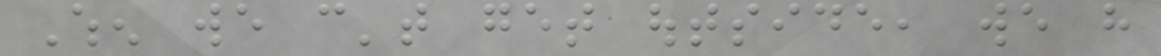When we can't get outside, we have
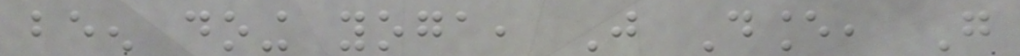been doing yoga, Just Dance, Go
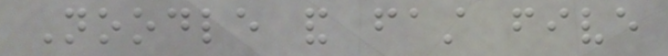Noodle and fast five
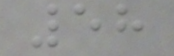58
